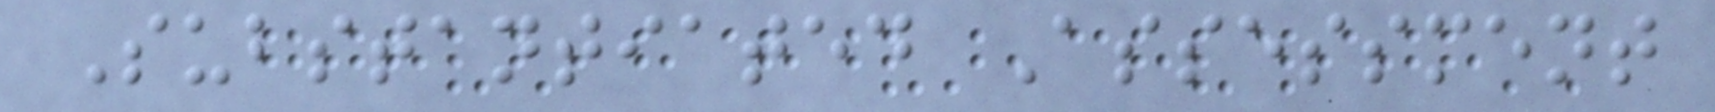Substantiated Assessment
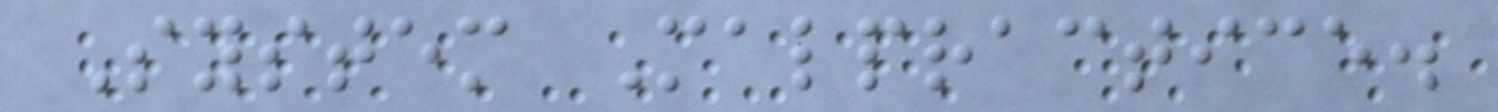System Malpractice.
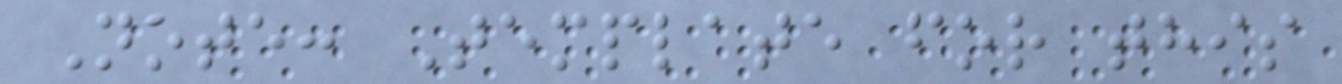Note: Template for this
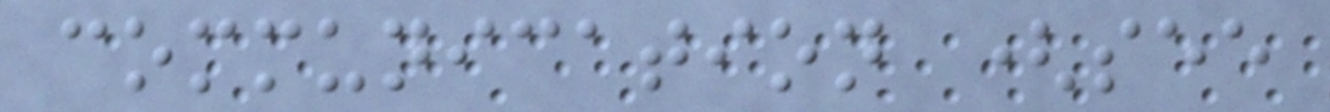communication (see
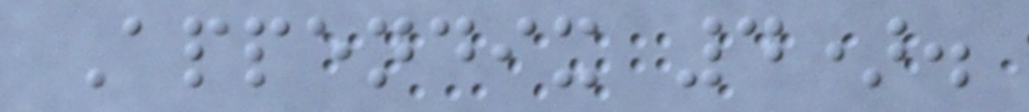Appendix 4).
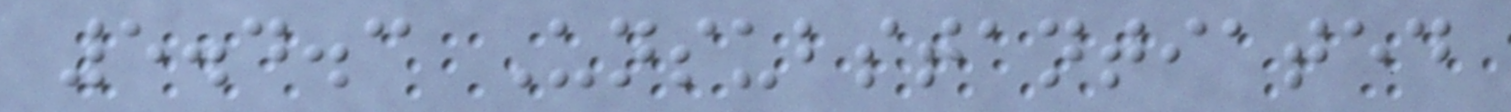5.4.3 Unsubstantiated
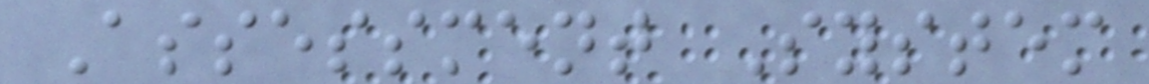Assessment System
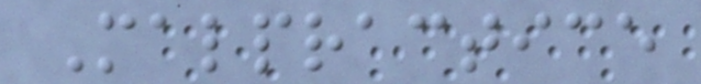Malpractice
